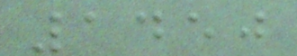1450
